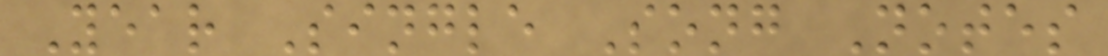Year Single Song Notes
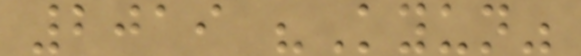2019 "Kyun"
